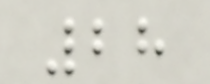28
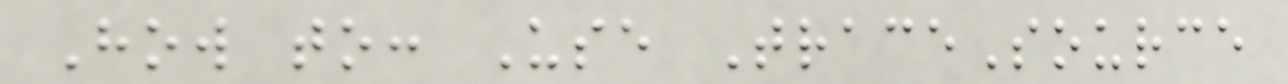How to: Use TraceSource
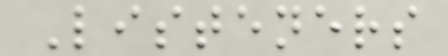Listeners
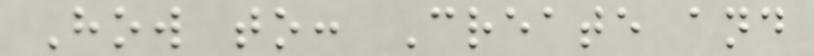How to: Create and
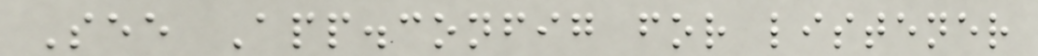See App.config for listener
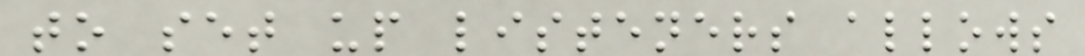to set up listeners allows
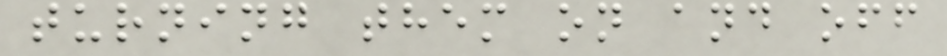turning them on and off
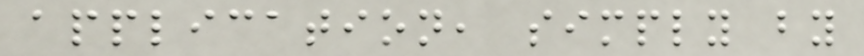application, simply by
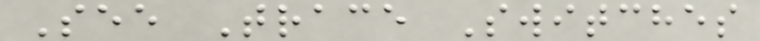See Trace Switches
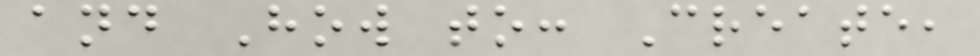and How to: Create,
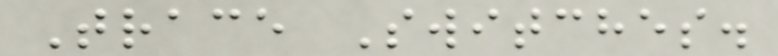Trace Switches.
